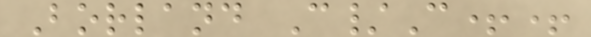Borland C/C++
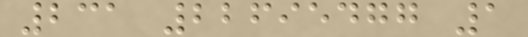231 22695477 1
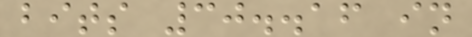bits 30..16 in
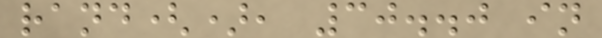rand(), 30..0 in
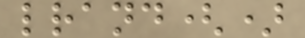lrand()
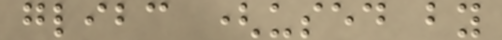glibc (used by
